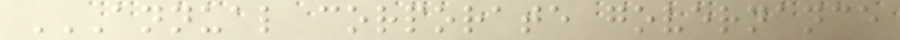ANNUAL CORPORATE GOVERNANCE
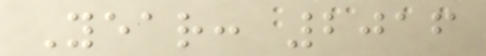Year: 2016
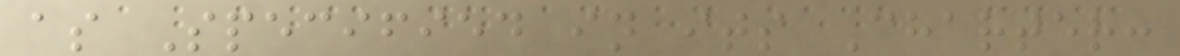as Specified in its Charter:
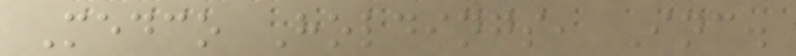Medco Holdings, Inc.
